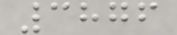3876
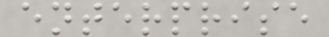enterprise
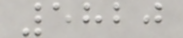5820
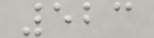523
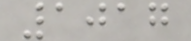1017
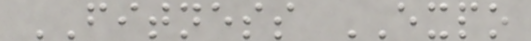FITNESS EXPO
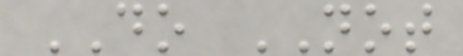DO NOT
